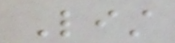List
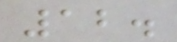12.
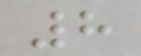8
